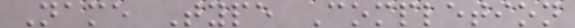Name Type Completion
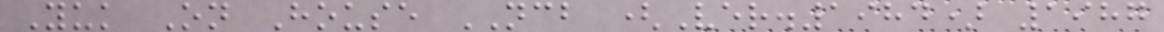Yuk On House NCB (Ver.1984) 1987
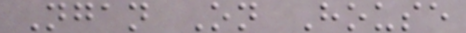Ngan On House
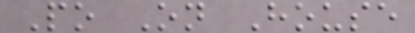Po On House
